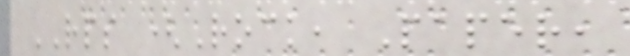RPS (Rock, Paper,
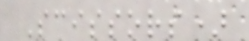Scissors)
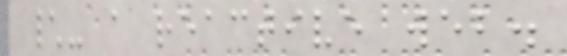\- a reactive web.
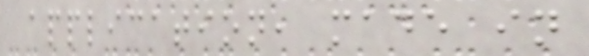application, made in
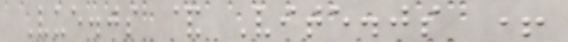Vue.js & Vite.js +
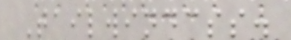Tailwindcss.
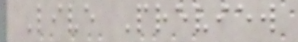Live Preview
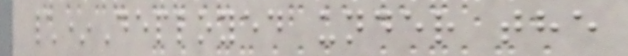\*Deployed under the
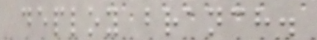deploy branch.
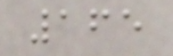165
